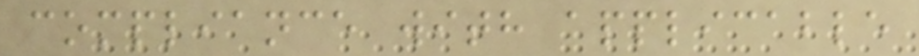compliance with applicable
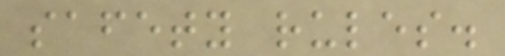safety rules.
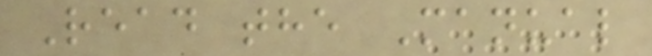Read the Manual
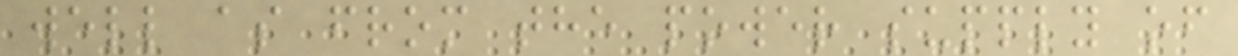well as from the power supply of
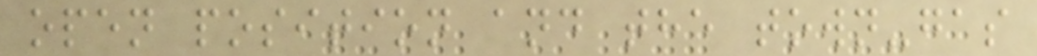open position and the town-gas
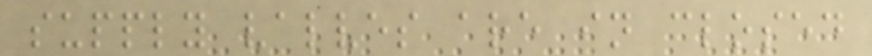supply valves are in closed
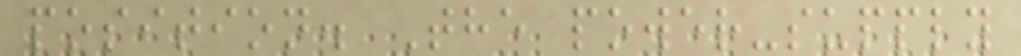position. The power-supply
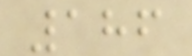186
